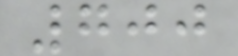700
